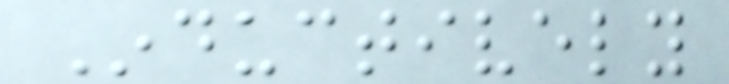Inductively
